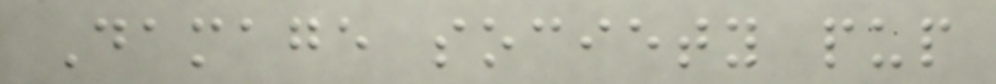Damage society pup
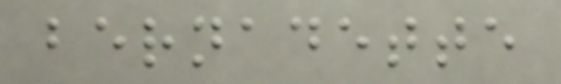bernadette
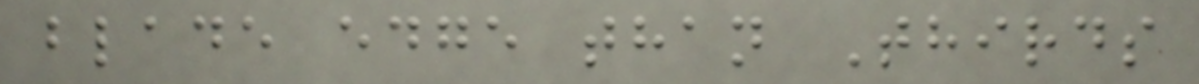blade edge than Thirds
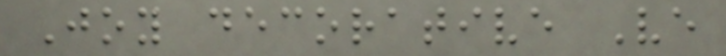Joy decorative Ve
